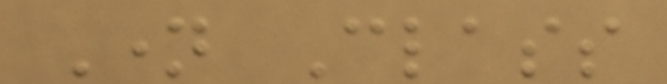Name Class
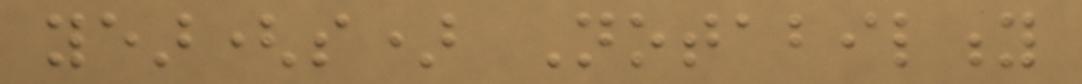year(s) Notability
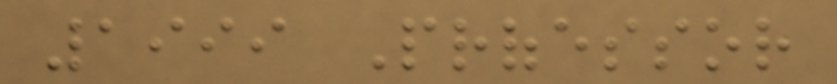1999 Professor
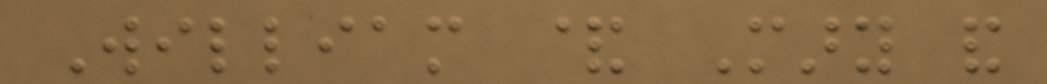William & Mary and
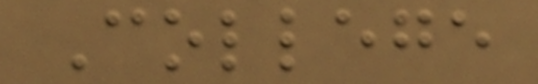College
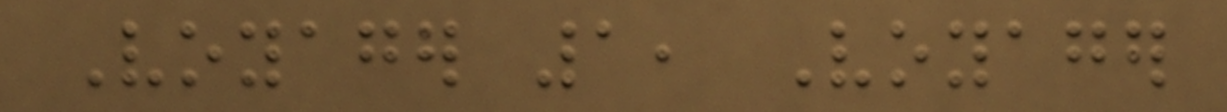Voyager 1, Voyager
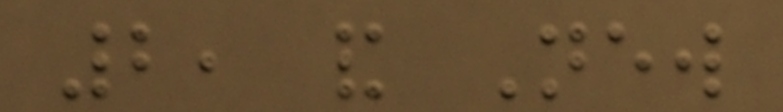2, and New
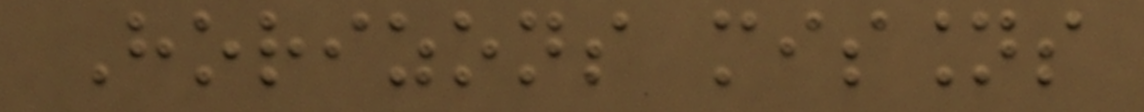Horizons missions
